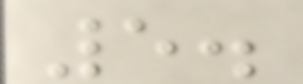5.
